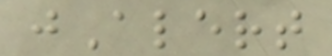jAlert
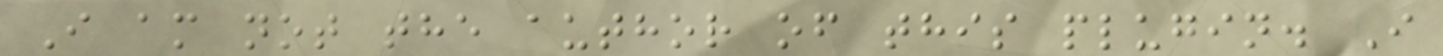I am not the author of this plugin. I
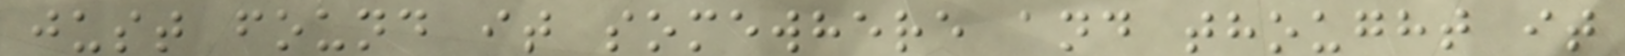just found it somewhere and thought it
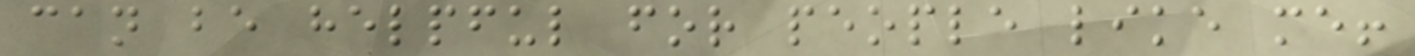can be helpful for people like me!
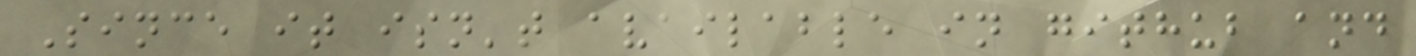Since it isn't available in github and
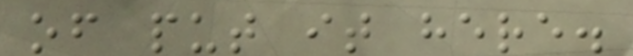of put it here.
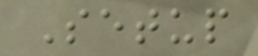Setup
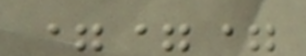===
